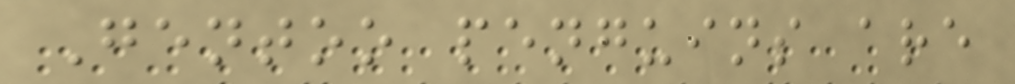Gentoo penguins are
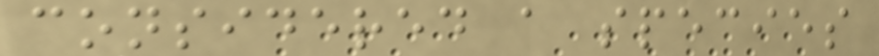considered a species
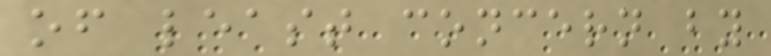of least concern by
